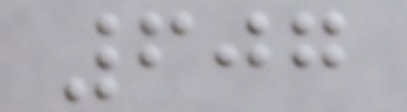607
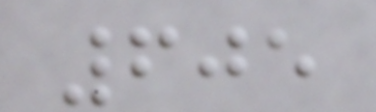605
